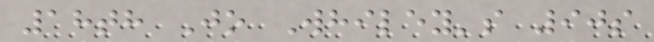18th Jo Whiley's 90s
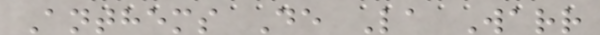Anthems De La Warr
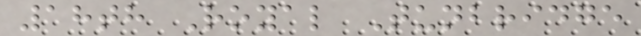18th Royal Tunbridge
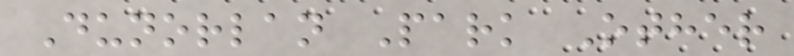Dunorlan Park Other
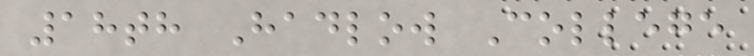18th Hadlow College
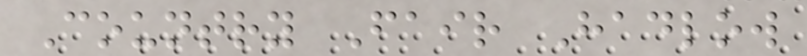Country Fair Hadlow
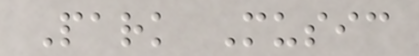Park Music
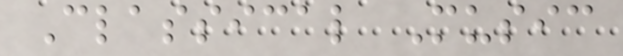Classical Music
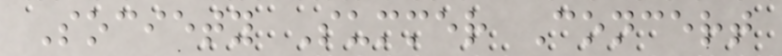Society Summer Concert
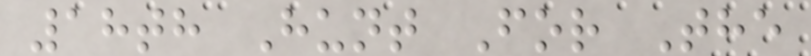18th Hunt For The
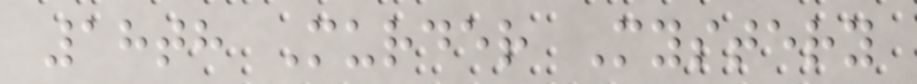18th Murder Mystery
